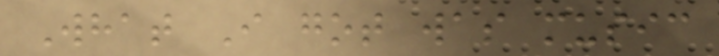What I got was music
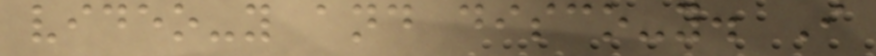video-y and disco-y. I
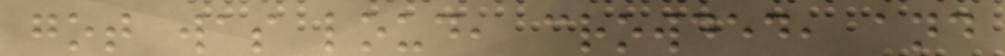got was loud, crowded, and
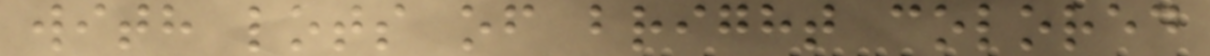with lots of bright colored
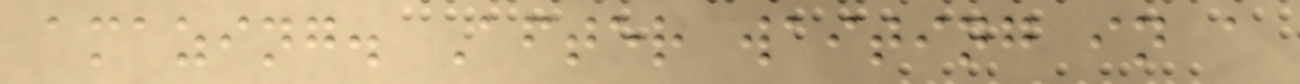amazing. After waiting in a
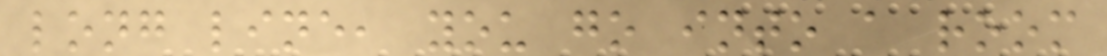long line, you go into a room
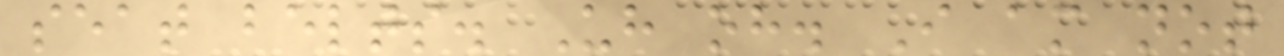seat belts. Uh oh. I am not
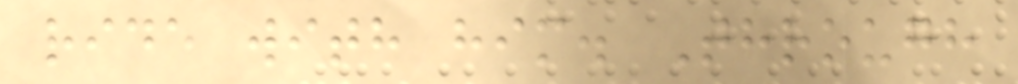ride with him. Through
